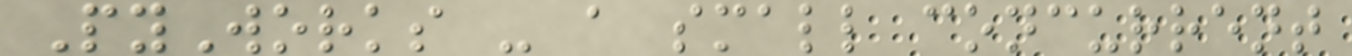PyWorks - a small concurrent
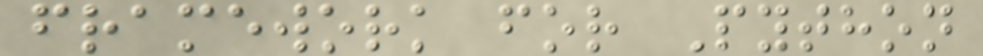framework for Python
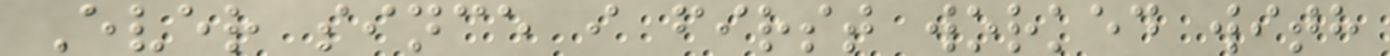Ever since i first worked with
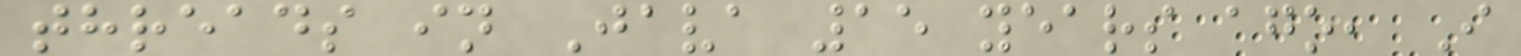threads in Java 15 years ago, I
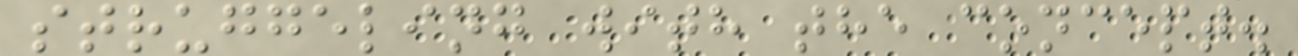struggeling with the concept.
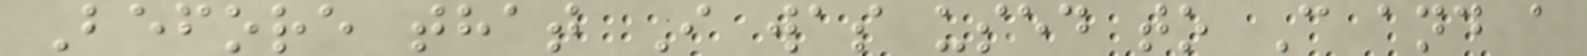Before that I was used to C and a
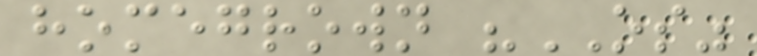homegrown "OS"
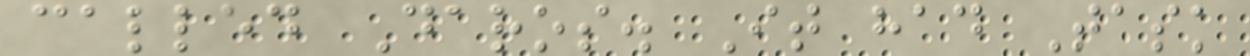called Daros. It had Task
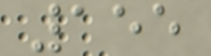155
